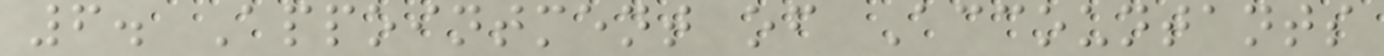6. Appointment of Accountants
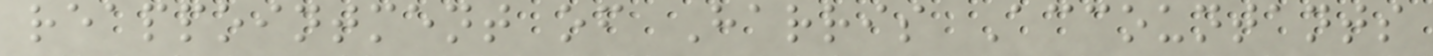reappointment of Harris Accountants
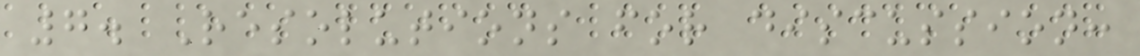7. Resolutions for discussion:
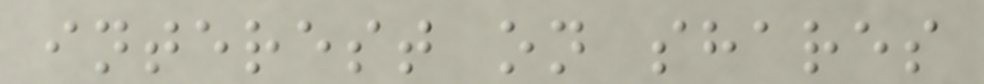interest on shares
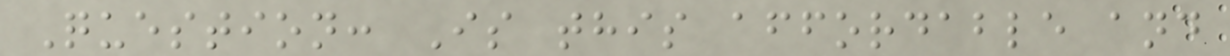Question: Is this affordable and
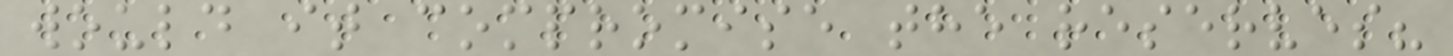would it compromise the reserves?
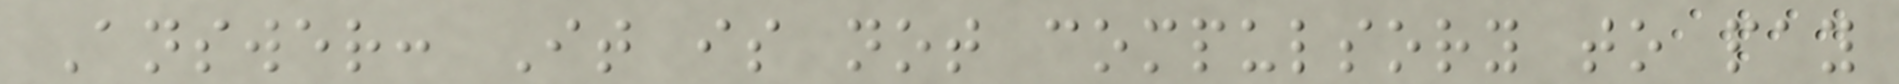Answer: It is not compulsory to pay
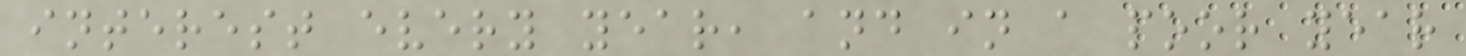interest every year, and in a poor year
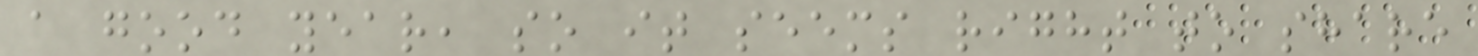a good year, so it seems right to share
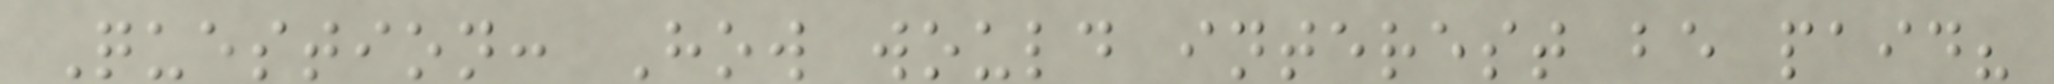Question: How would interest be paid?
